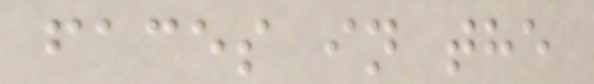faces in the
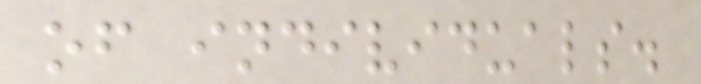of individuals.
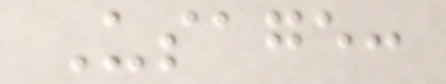Usage:
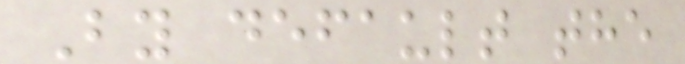By default the
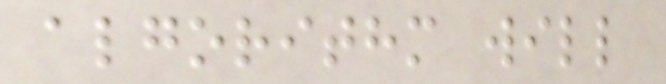algorithm will
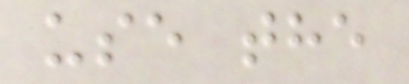use the
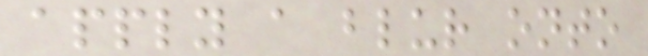apply a blur onto
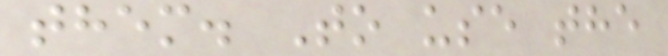them. To use the
